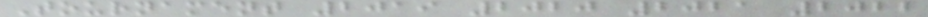Tournament 2019 2020 2021 2022
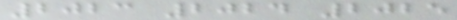2023 2024 2025
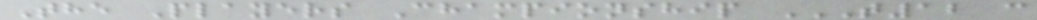The Players Championship T12 C
